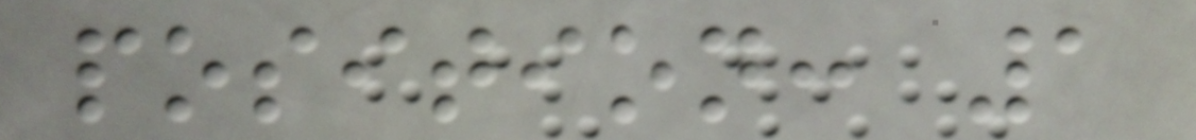position: 1
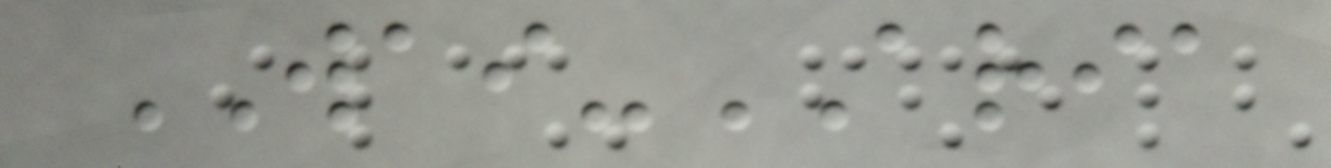WAI-ARIA
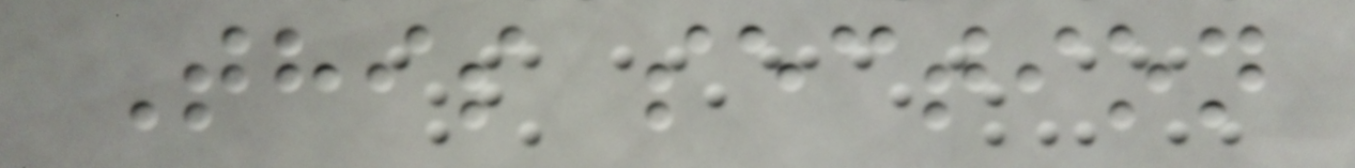This section
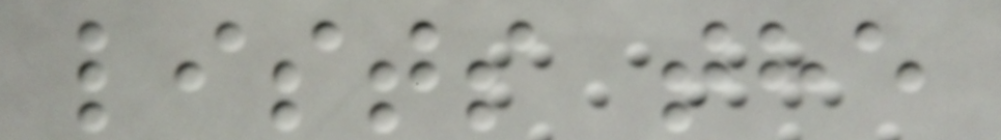lists the
